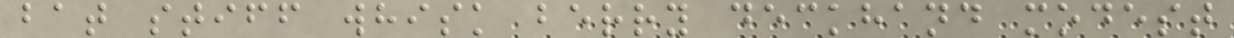bat stiff whisk berry deckhand modest
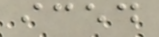iced
